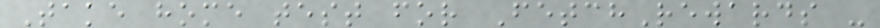Take home test for FetchRewards -
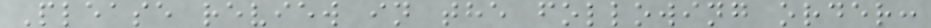Please review in the following order:
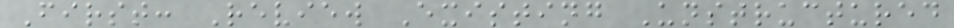First: Review Existing Unstructured
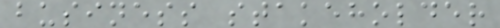business stakeholder
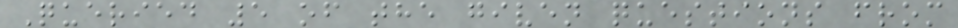Queried 5 of the given questions from
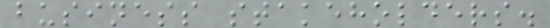business stakeholders.
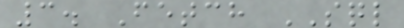3. Fetch SQL
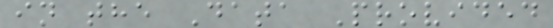in the Data Provided
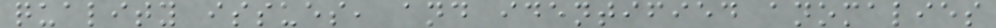quality issues, and identified anomalies
